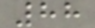88
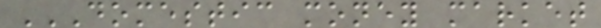DOMESTIC MONEY MARKET
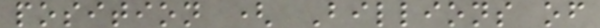position ( Billions of
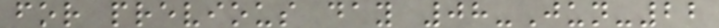for previous day 08-Jun-22
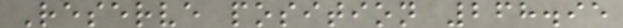Reserve position 268.95
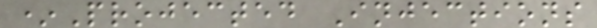*Projected Injections
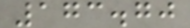173.70
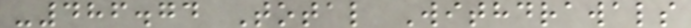-486.74 Total Withdrawals
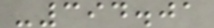-394.01
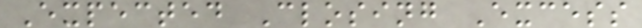Expected Closing Excess
